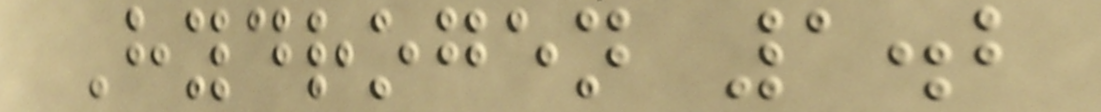Hydrogen 1.2
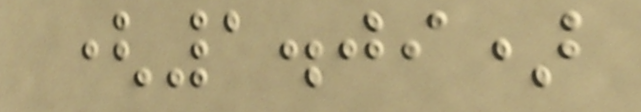(1.09)
